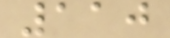110
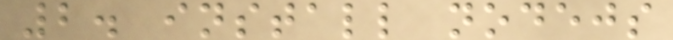2. install nodejs
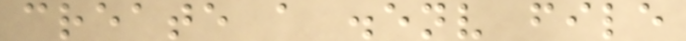create a .env file
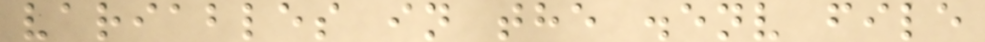variables in the .env file
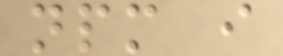npm i
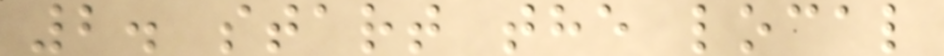2. start the local
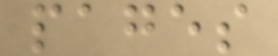pages
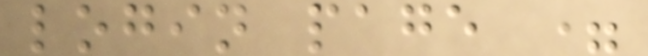login page =
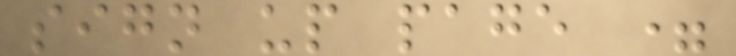sign up page =
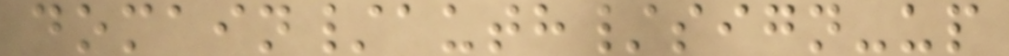domain/auth/sign-up
